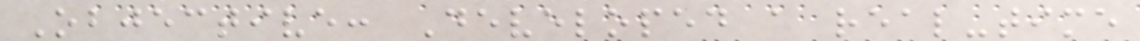Objective: Developed a real-time
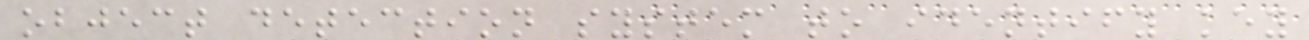object detection system to identify key
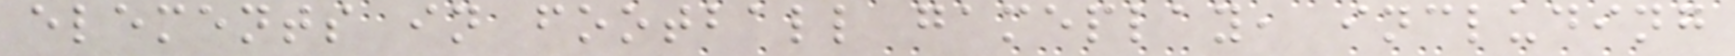elements in football gameplay, including
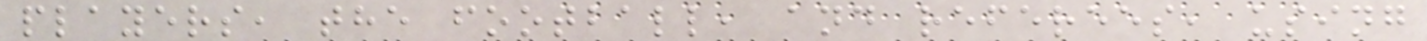players, the football, and referees, using
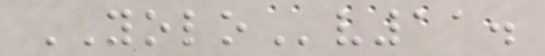YOLOv11.
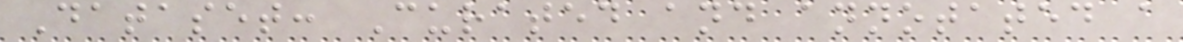Dataset: Curated and annotated a
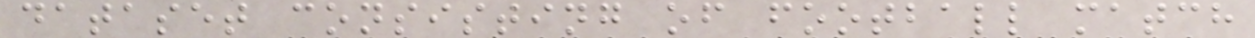dataset consisting of football match
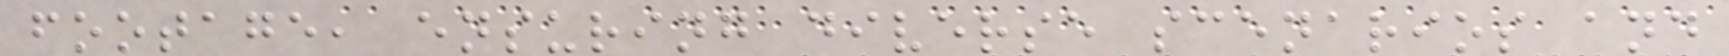footage, ensuring diverse scenarios and
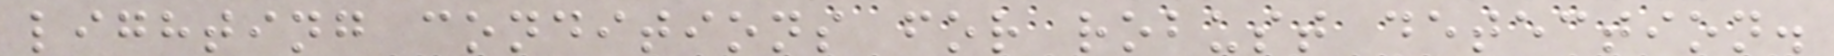lighting conditions for robust detection.
